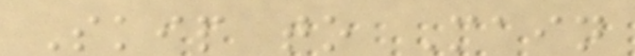Skip to Main
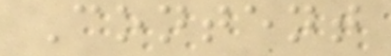Content
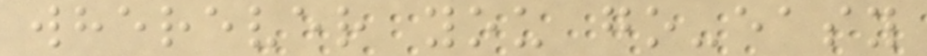wherever you go-easy
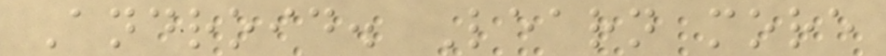Android. Learn more
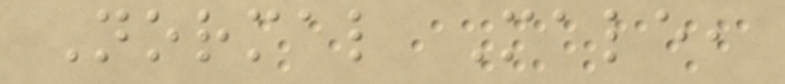Normal Male,
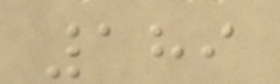189
